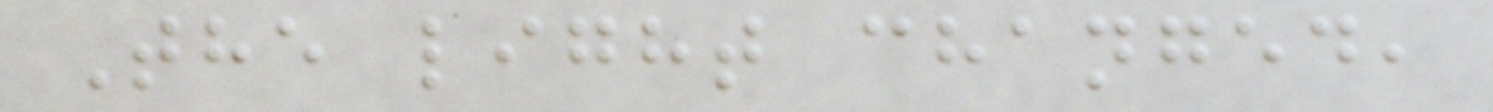The light changed,
